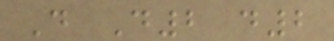D D2 d2
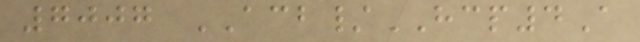7007 ACB/HCP4A
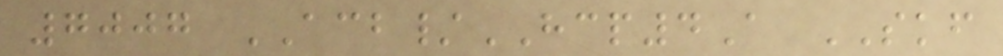7007 ACB/HCP4A SKF
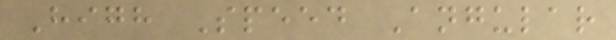High Speed Angular
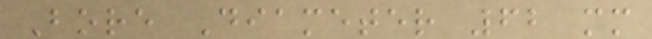Bore Diameter 62 mm
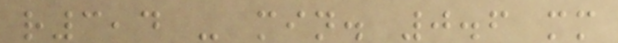r3,4 - min. 0.6 mm
